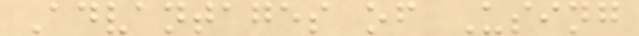Advantages of Using
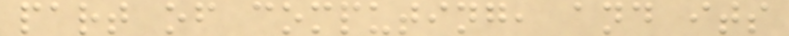part of computing, and its
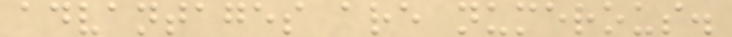advantages are numerous.
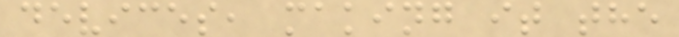devices, making it the
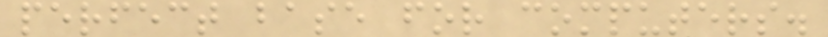perfect base for computers.
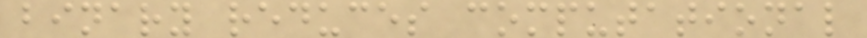binary reduces computational
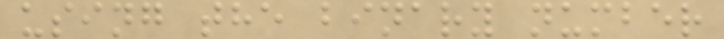using the binary number
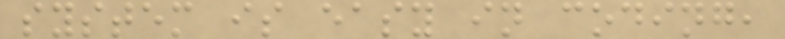system is easy in coding,
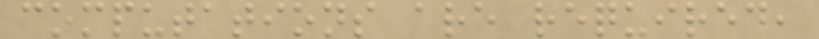computations are required,
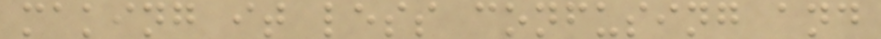making it less confusing and
